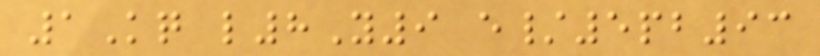1Kq l8Y9 e/5pb93
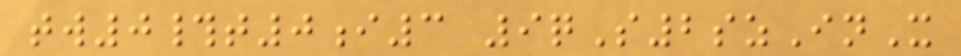tw0#t0i3 9qS2szInX
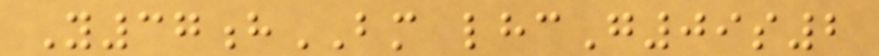Y37hBM lhcG09s2
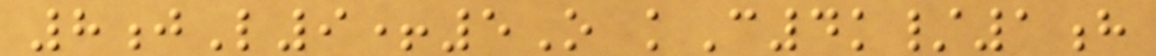8jL9+5O kC4k/1h
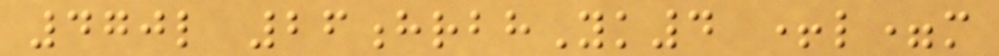470l 26hrbhYk4 +l=m
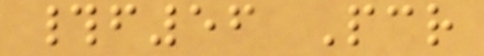#f56 Pcr
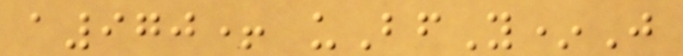a970+ uBfY*J
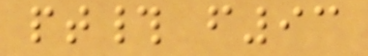pt# f93
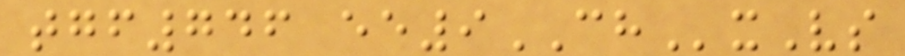tgf746 ee9CHxVs
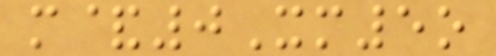m&0Xm5o
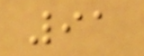91
